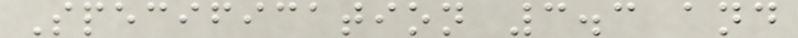Specification 3.3 and
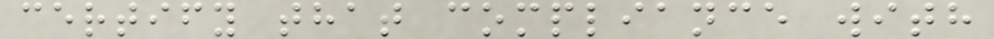certify that compliance with
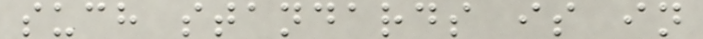such standards is in
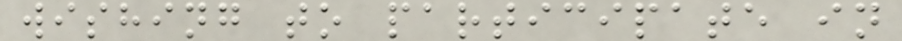wishing to participate in
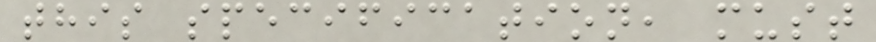this specification, must
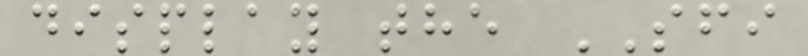display the SFI
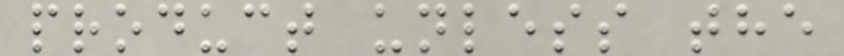product unless the
